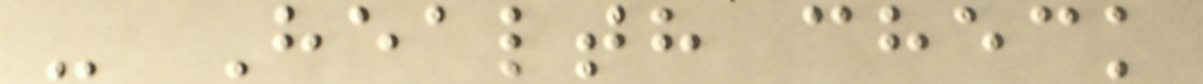- Health check
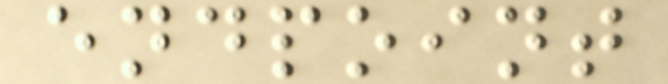endpoint
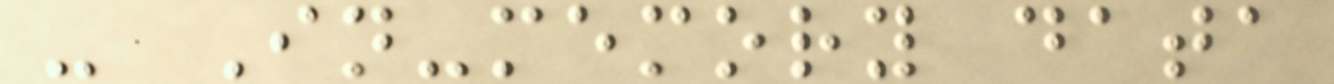- In-memory data
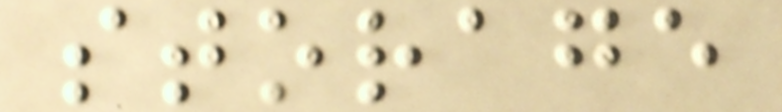storage
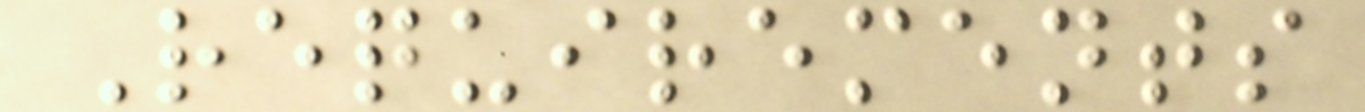Requirements
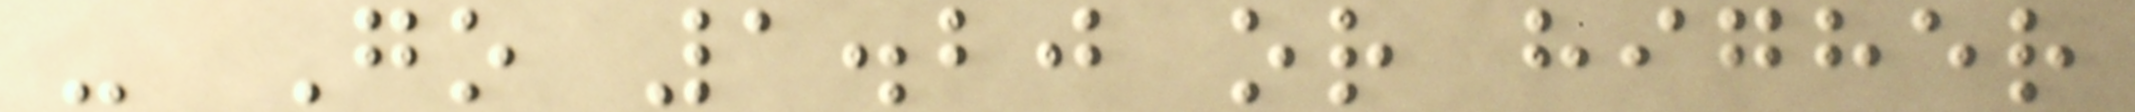- Go 1.20 or higher
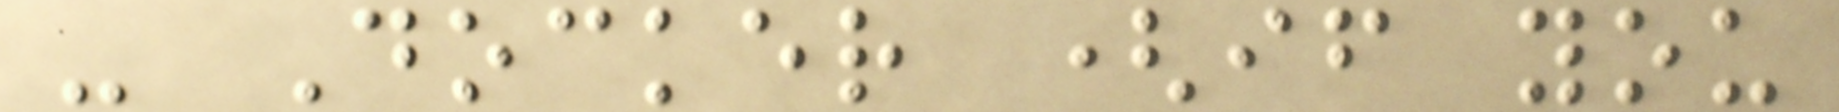- Docker (if you
